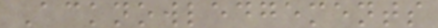Acknowledgements
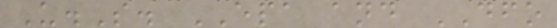U.S. EPA and DFO
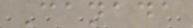Canada
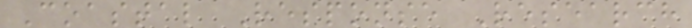Coastal Response Research
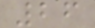26
